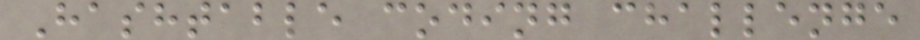Hashtable coding challenge
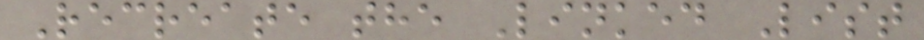Recreate the Linked List
